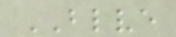BLVE
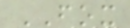FOX
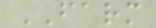FARM
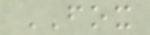FOX
